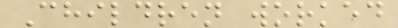Children worked
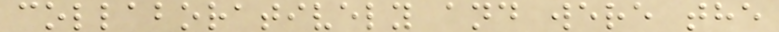collaboratively and were the
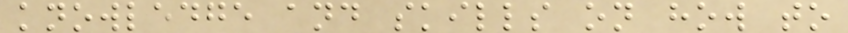knowledge and skills on how to
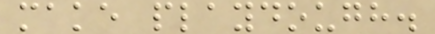make playdough.
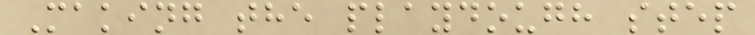Making the playdough step
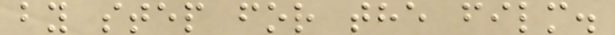by step for the film.
